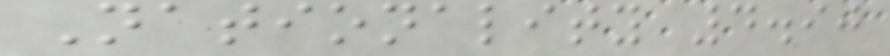Nationality 4.90
